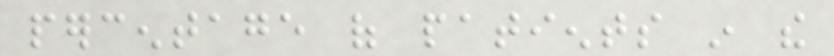percentage of patients in the
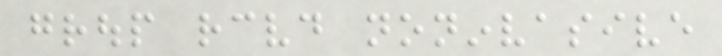group received noninvasive
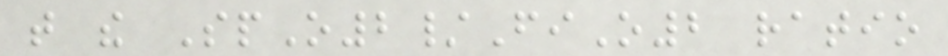that the SpO2/FiO2 ratio
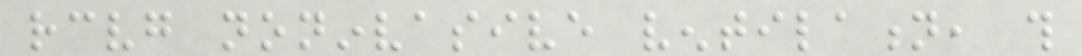receiving noninvasive ventilation, this
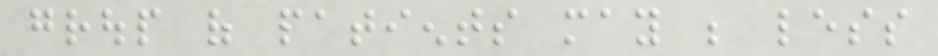group of patients may be less
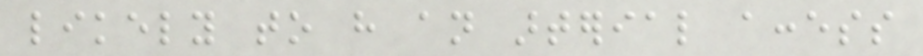likely to have an arterial access
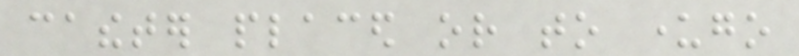catheter placed or to undergo
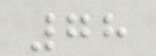78
